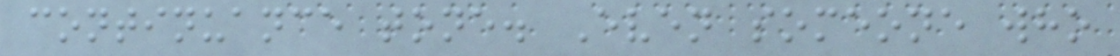continuance tone. Even someone who
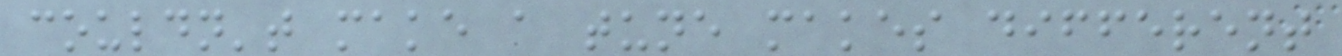couldn't make a tune makes different
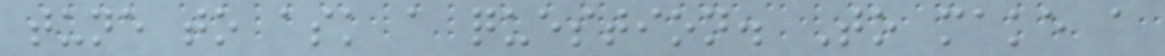tune to ask a question. To make a
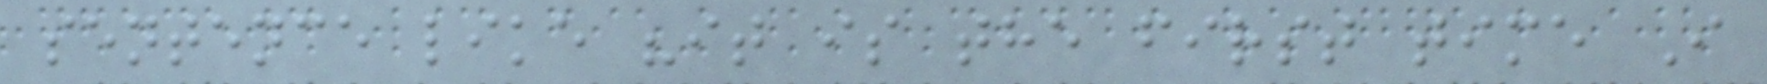sentence like "it is the first time I
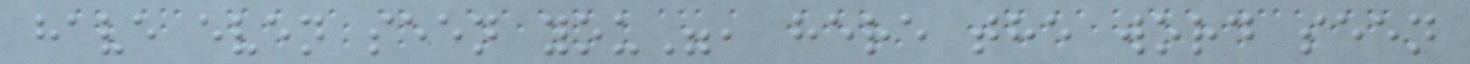have even seen you", here the word seen
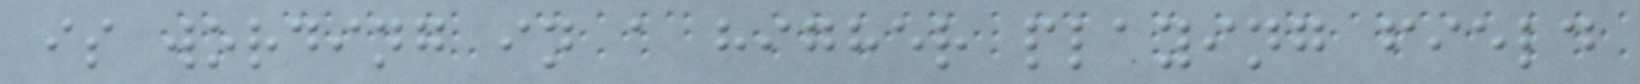is wording in a higher playing field
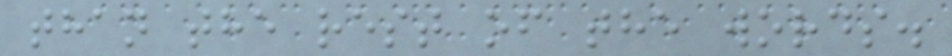than the rest of the words.
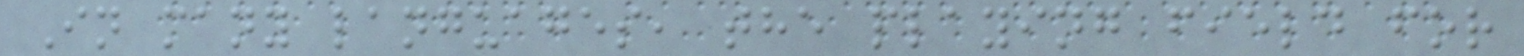In many languages, the playing field for
